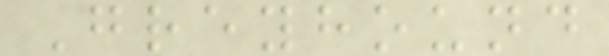Greyhound
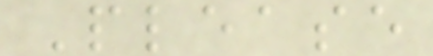Please
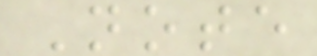Note
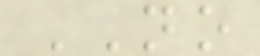NO
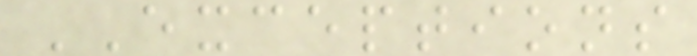EXCEPTIONS
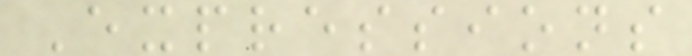Expressions
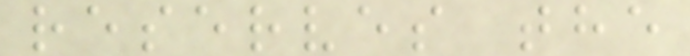reserves the
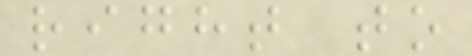right to
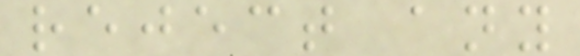reject any
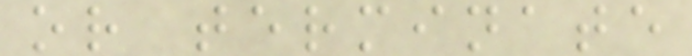or terminate
